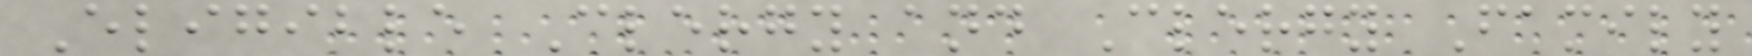Eligible Clergy and Clergy Family
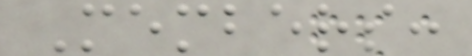Members:
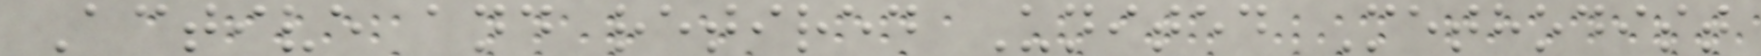Active and retired United Methodist
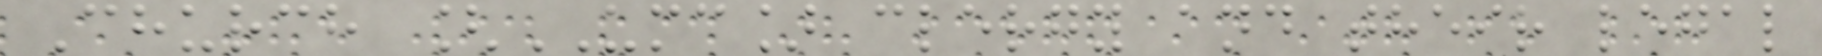Church [UMC] clergy and their legal
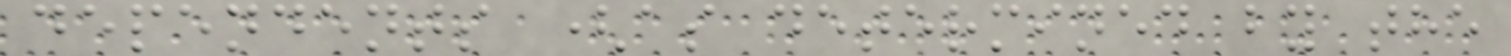dependents (as determined by the
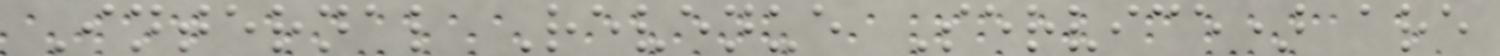Internal Revenue Service) are
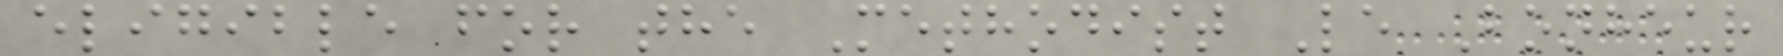eligible for the Methodist Le Bonheur
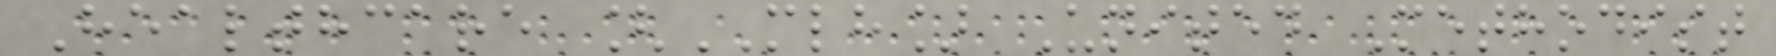Healthcare [MLH] United Methodist
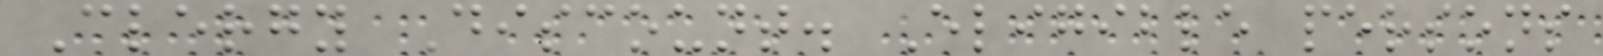Clergy Discount. Eligible persons
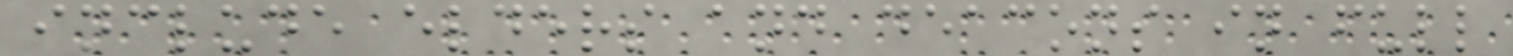include elders and deacons in full
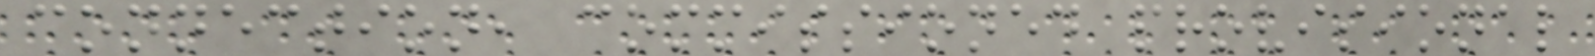connection, commissioned provisional
